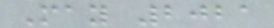May 2021
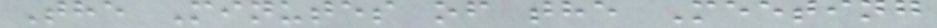The Minutes of the Meeting
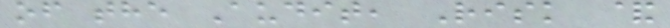of the Audit, Risk &
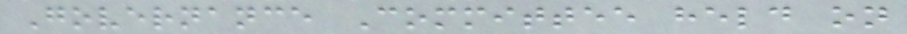Governance Committee held on
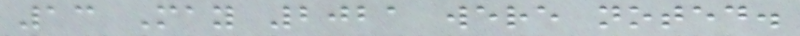13 May 2021 were noted.
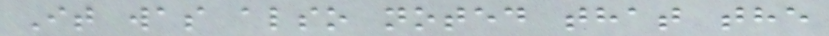It was also noted that the
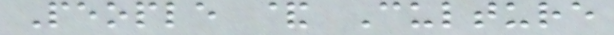People & Culture
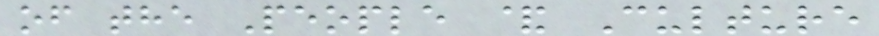of the People & Culture
